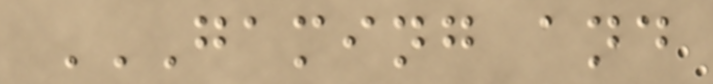GAMING AND
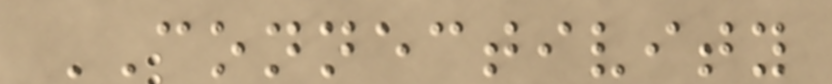CONNECTIVITY
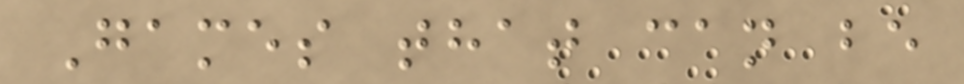Games that can be
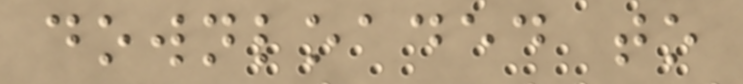downloaded to
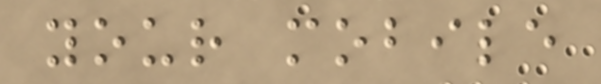your mobile
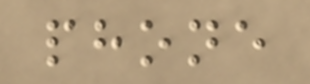phone
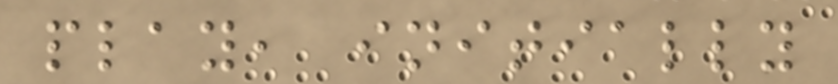play, initially
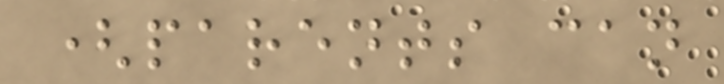(parents can
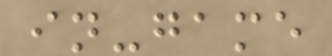in-game
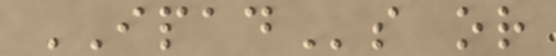IPADs or
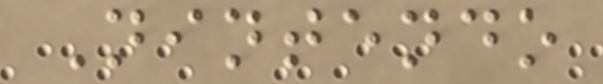Nintendo
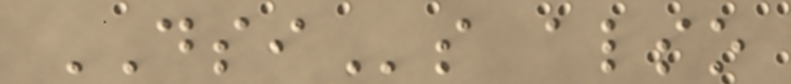DSIs also
